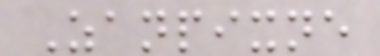Zanpixne
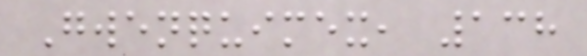Gwenquimex, 138
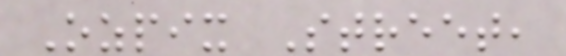Ozpix Street,
